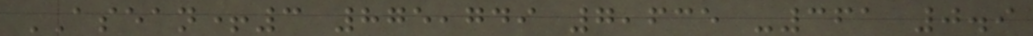ASEAN+3 875,749 7,635 -361 0.9
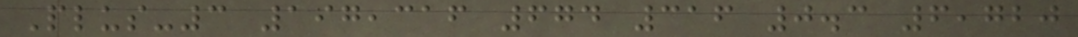Plus-3 197,316 674 316 0.3 6,720
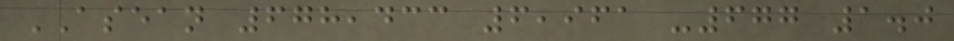ASEAN 678,433 6,961 -677 1.0
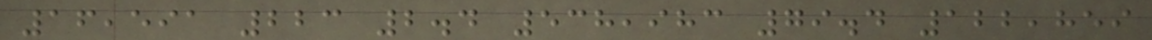16,591 223 2.4 538,983 79.4 122,859
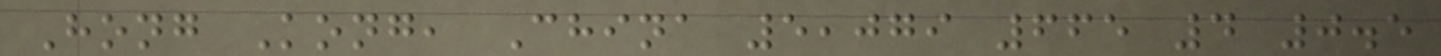Hong Kong, China 5,079 665 4 0.5
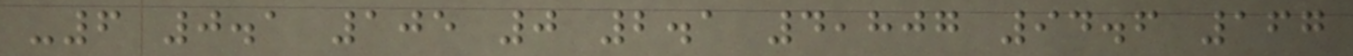-6 0.1 105 0 2.1 4,807 94.6 167
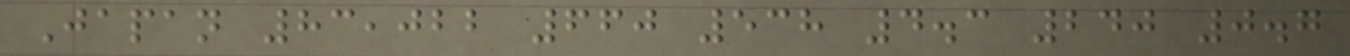Japan 83,022 660 538 4.3 240 0.7
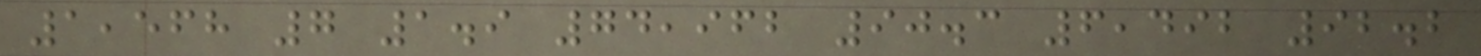1,568 7 1.9 74,962 90.3 6,492 92.2
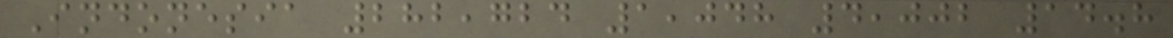Indonesia 282,724 1,048 4,002 14.8
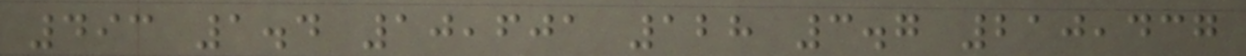493 1.4 10,601 128 3.7 210,437
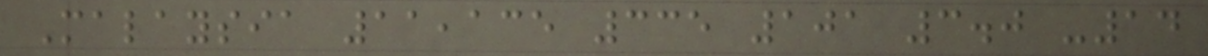Malaysia 11,135 335 101 3.0 -14
